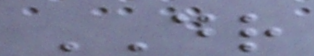DR
